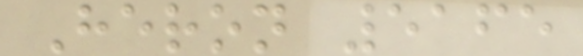Heron 5165
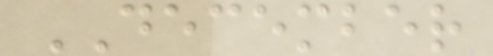DECEMBER
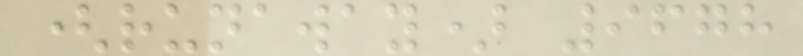(runaway) 9678
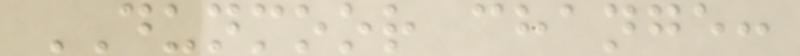DUNMOOR change:
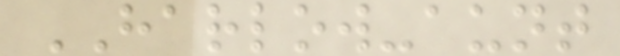HARLOW-aunt
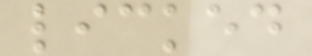licked
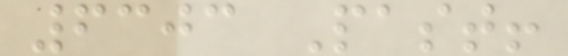6303 Past!
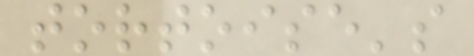tortoise's
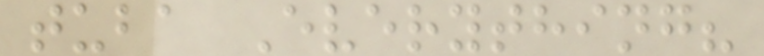tuba Everything?
